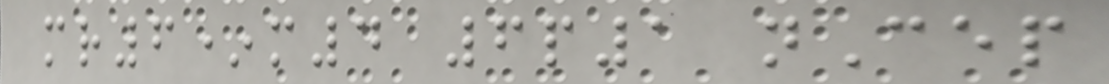mr6*m4 6p1 nCep
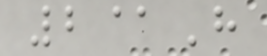2@H
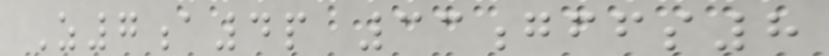Z7a4p 33gffs8
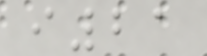i21
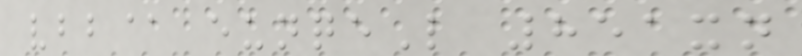vbb@ eunqeL 851xn
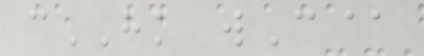cHK wC@
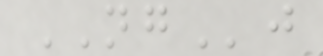NGj
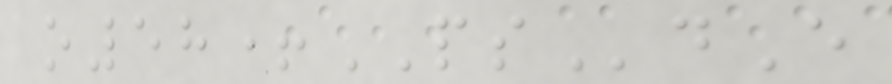o58+PSdE
